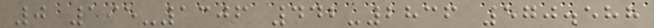0 195-1306 442-2836 570.588
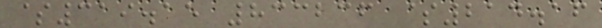$319.15 833236 $214.16
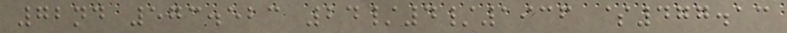72nd 573.523 24/4/1936 $477.13
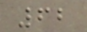62
